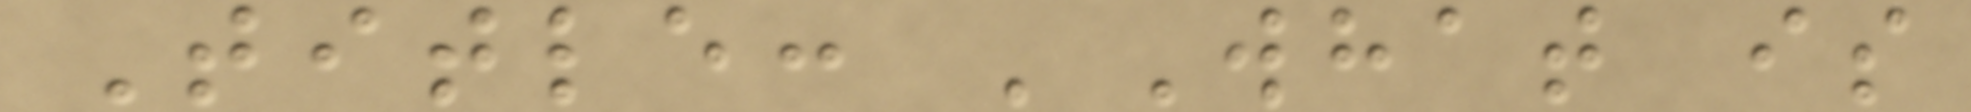Title: 'What is
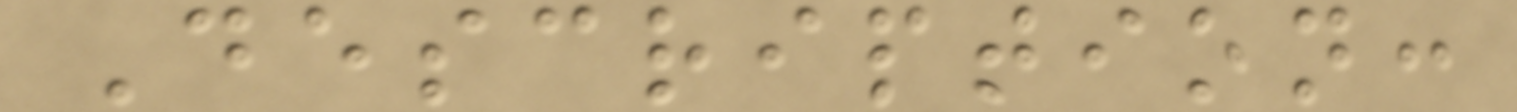Description:
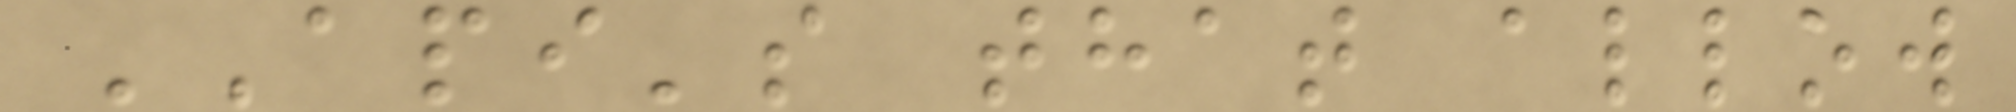API's that allow
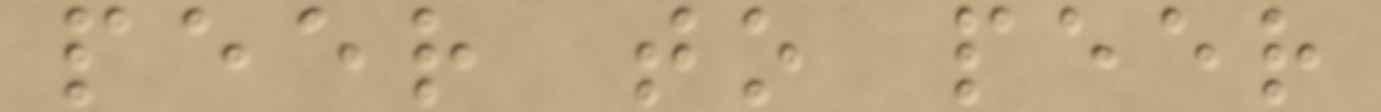peer to peer
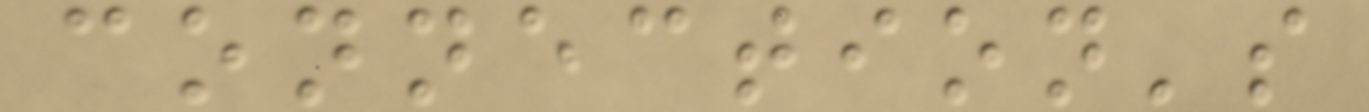connection's
